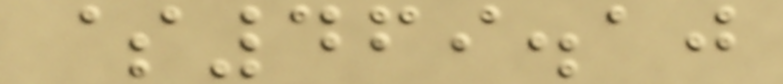$469.10
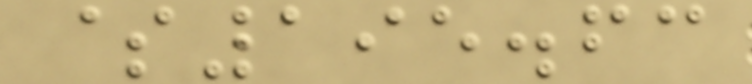$195.63
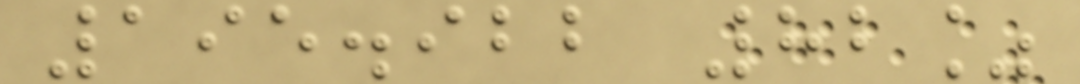195.922 82%
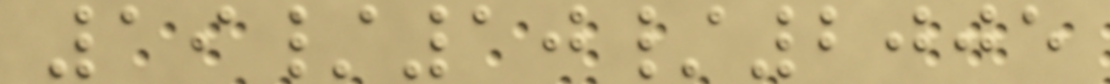19/10/2005
